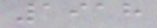1918
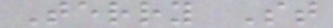Terry St
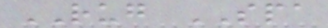RUG SPA
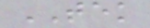TEK
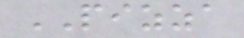PIZZA
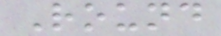Round
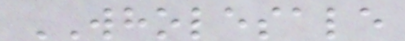WHOLESALE
